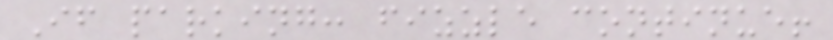If parking: fizzle continue!
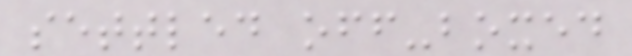settled off-boxed
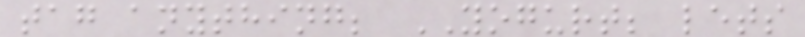tag anything; YOGURT; lets
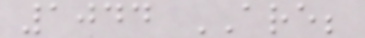1044 ARE;
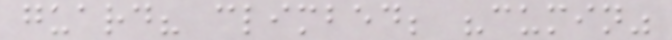guard? climbed; "cumin"
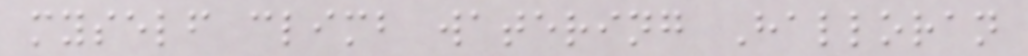myself climb watering Halloran
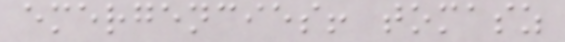emergencies! tomasz
